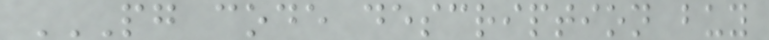PG CODE DESCRIPTION BUY
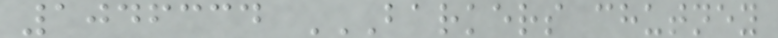1046334 BARKERS CHUTNEY
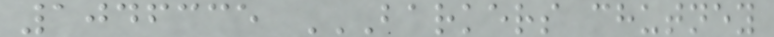1046335 BARKERS CHUTNEY
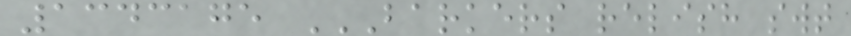1343175 BARKERS RELISH SWT
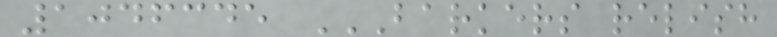1046345 BARKERS RELISH
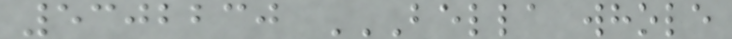5302230 BELLA WHOLE
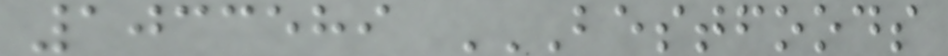1033589 BESTFOODS
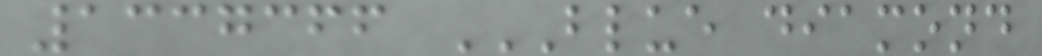1337366 BLUE DIAMOND
